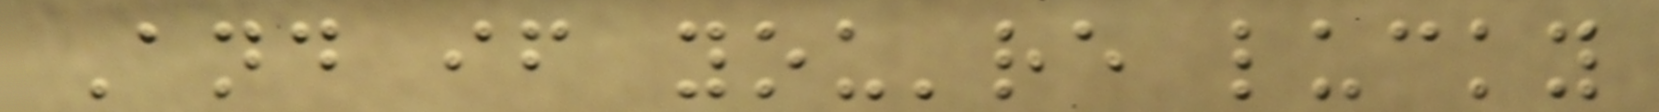And if you're lucky
